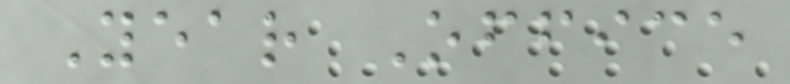Year Office
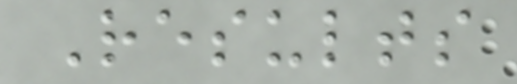Results
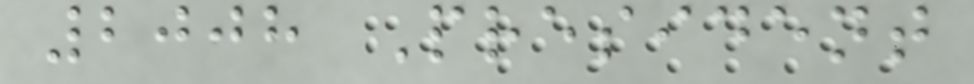2008 President
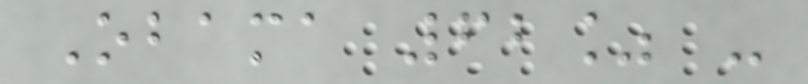Obama 62% -
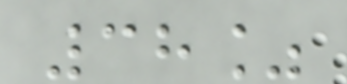38%
